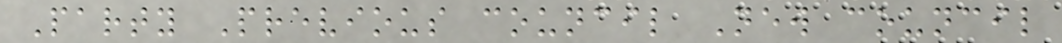Party Previous council New council
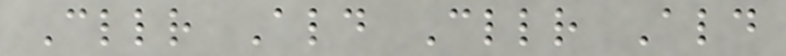Cllr Ald Cllr Ald
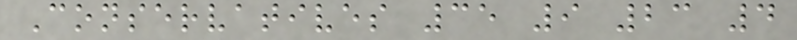Conservatives 35 9 23 4
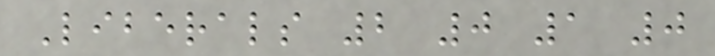Liberals 2 0 1 0
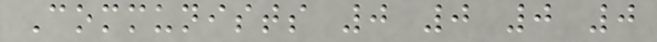Communists 0 0 0 0
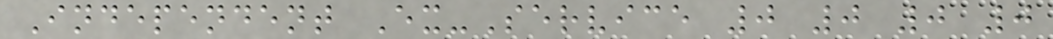Independent Ex-Service 0 0 0 0
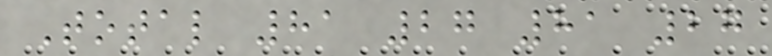Total 81 27 81 27
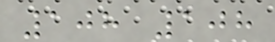108 108
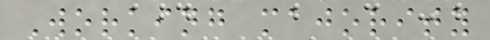Working majority
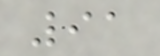91
